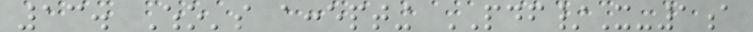13. Who's accepting PDF/X-1a
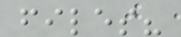files?
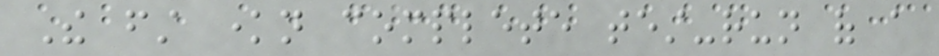The first known complete test-run of a
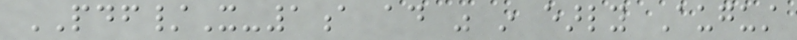PDF/X-1a ad was in early August
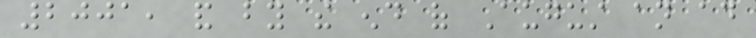2001, and by the end of August an ad
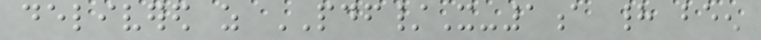delivered as PDF/X-1a had been
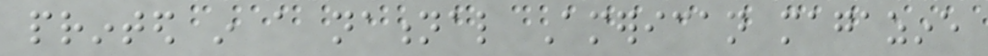printed in a national American magazine
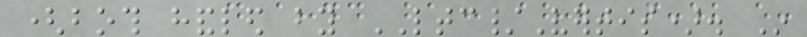(both handled by LTC/Vertis). In
